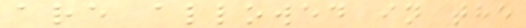are allowed in the
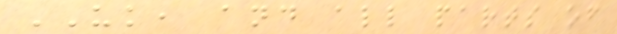UK, and all parts of
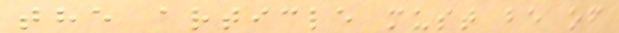the article must be of
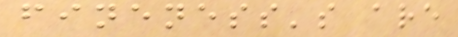fineness's are
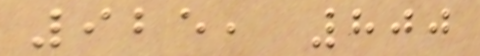925, 800
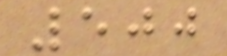500
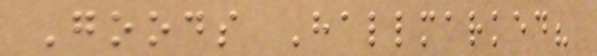Goods Hallmarked?
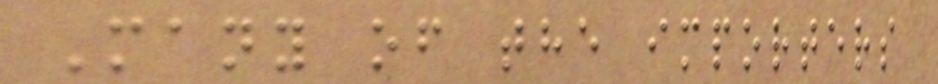Many of the importers
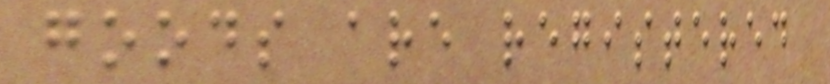goods are registered
